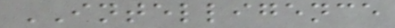INTELLIGENCE
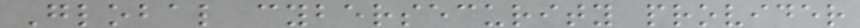Global cybersecurity provider
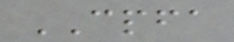CPFA
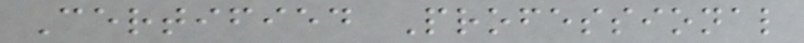Certified Professional
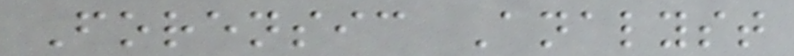Forensic Analyst
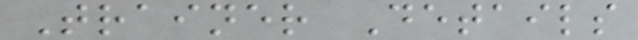Trainer Details
